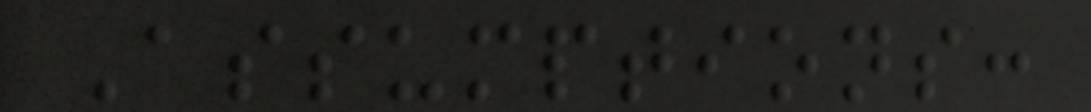Assumptions:
